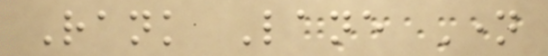Rank Lane Name
